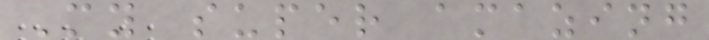My super amazing
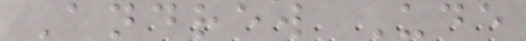Andrew Ude
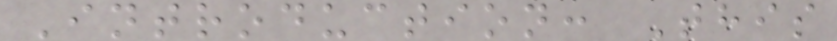Introduction: This
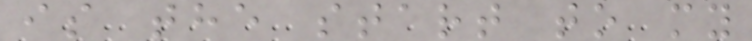is the start to my
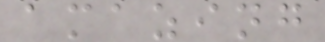amazing
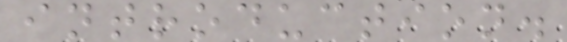introduction.
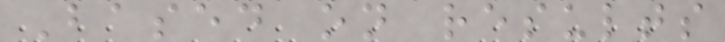Based on results
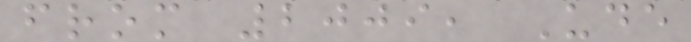from 2009, Ude
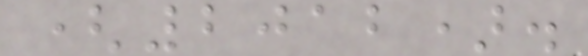(2012).
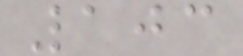103
